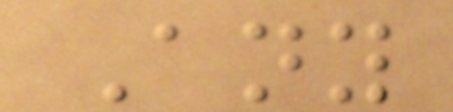Any
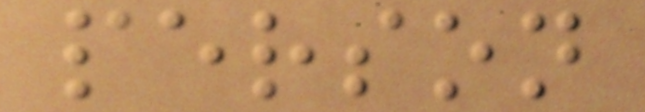person
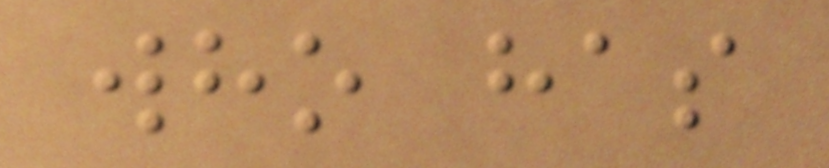who has
